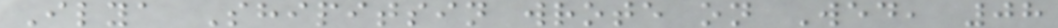Ilya Shipitsin wrote on Wed, 08
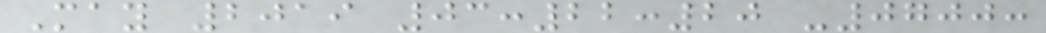May 2019 03:22:20 -0700:
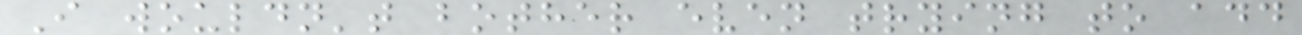I wouldn't bother even trying to add
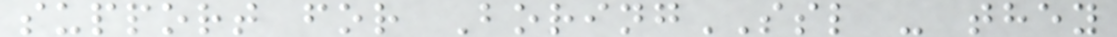support for BoringSSL - they
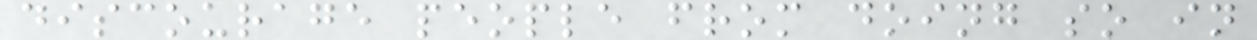discourage people from doing so in
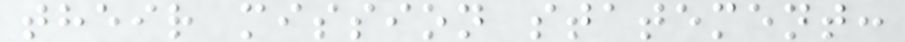their mission statement:
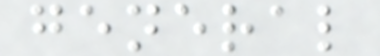general
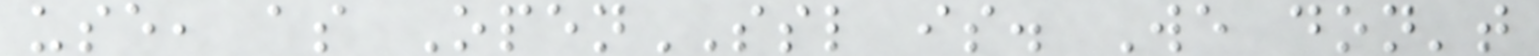use, as OpenSSL is. We don't
